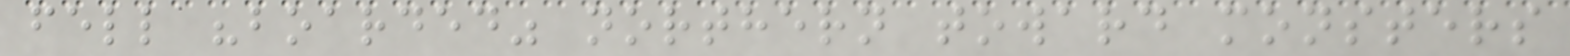fell "boarded" northern toward monsters
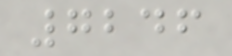7246
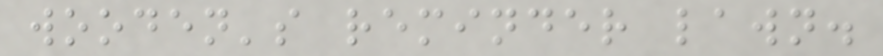wooden's reminder lawn.
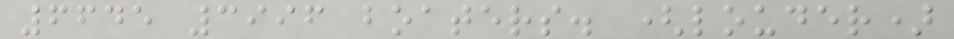6645 3996 boaters. (louder)
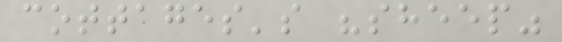cottages's "sheep"
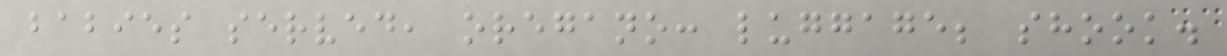babies served, oregano: luggage; shook.
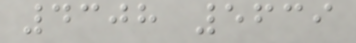4308 5639
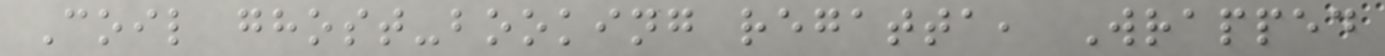Coil ghost-booking regatta, Wrapped
